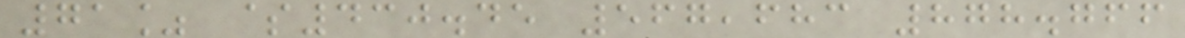71% $430.45 567,683 878.766
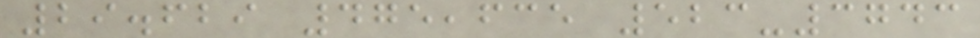29.629 475,635 523-3743
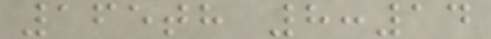165th 8:14
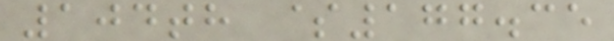104th $177.35
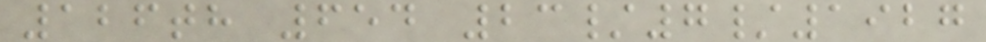126th 654 23/7/1927
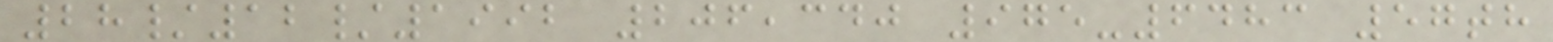28/12/1992 206,340 975-6483 57th
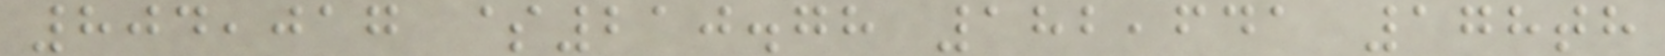804,017 $210.78 182,641 178th
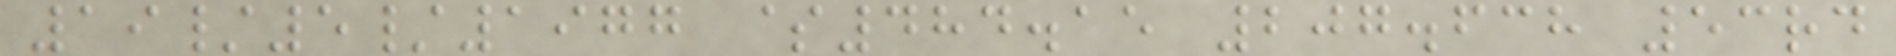19/5/1977 $484.15 207.638 53rd
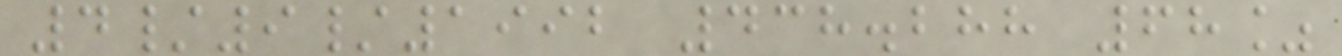4/9/1992 438.288 68%
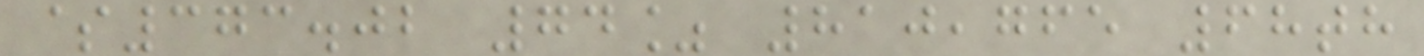$373.02 74% 810,765 68th
